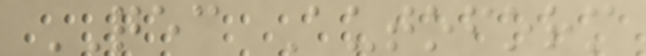QEC Autoform
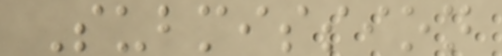Submission
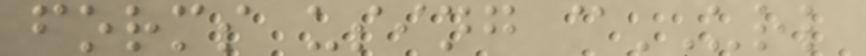forms using cURL
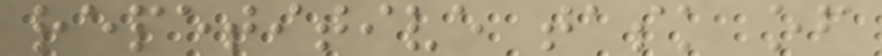repetitive task of
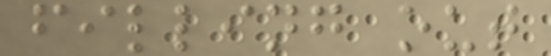filling out
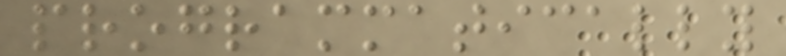programmatically
